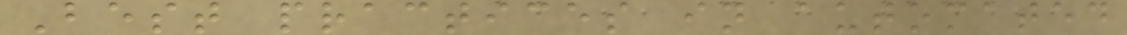Best practices in automated
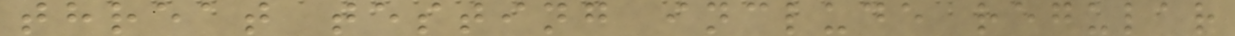threat testing include regular
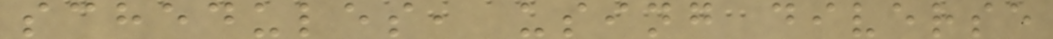schedules, using diverse
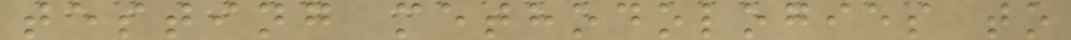testing methodologies to
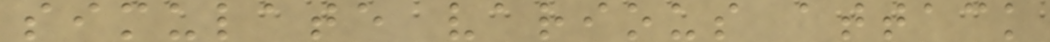simulate various attack
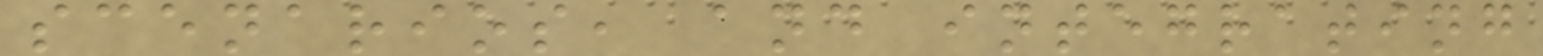scenarios, and integrating
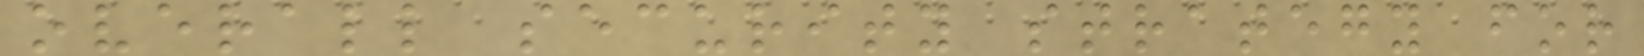overall security strategy for
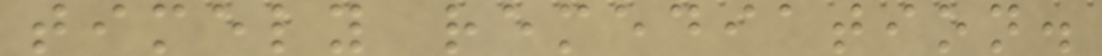timely remediation.
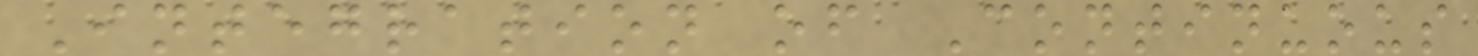Integration of Continuous
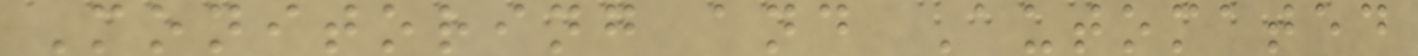Monitoring and Automated
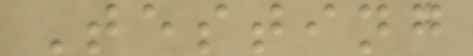Testing
